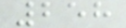258
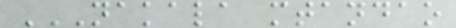NAKALA MTANDAO
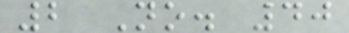2 No. 40
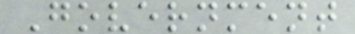Government
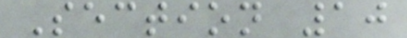Section 10
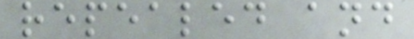repealed and
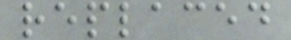replaced
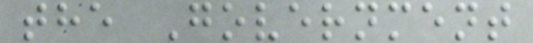the Government
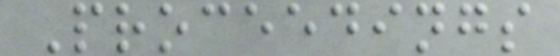Proceedings
